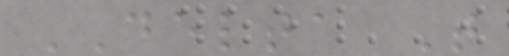DELTA T
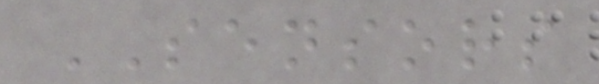SENSORS
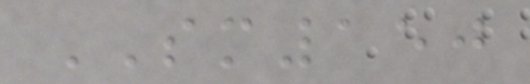SM150
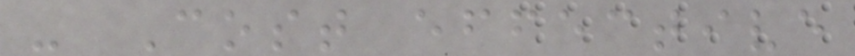- Cost effective
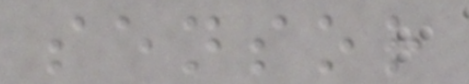sensor
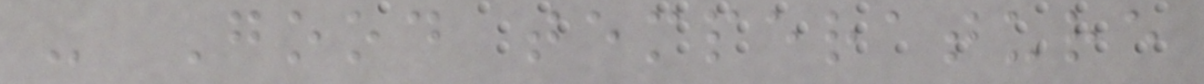- Good temperature
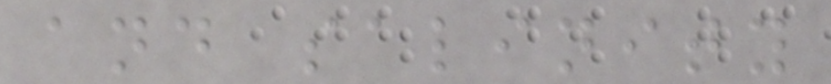and salinity
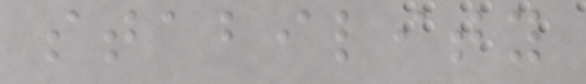stability
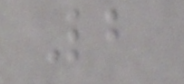2
